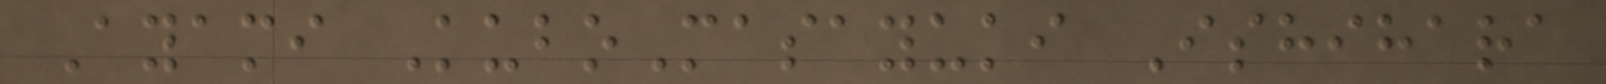Ayami KuboMasayuki Ishihara
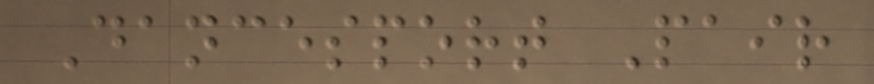Dancesport Pair
